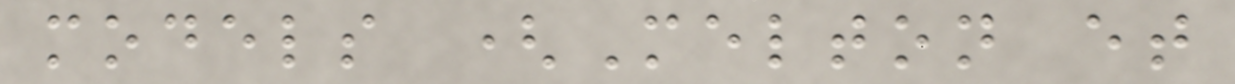models (Melton et
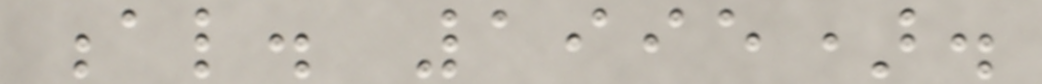al. 1995).
